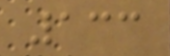133
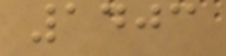1403
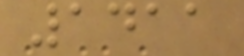1411
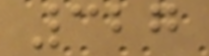327
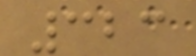323
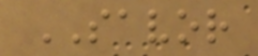SAVOR
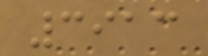3913
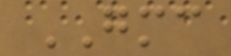GMC
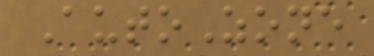AutoZone
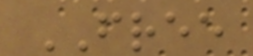FREE
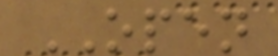OPEN
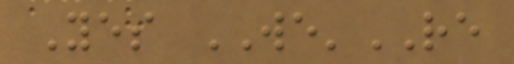Yes WE'RE
